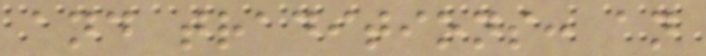and traditions: an
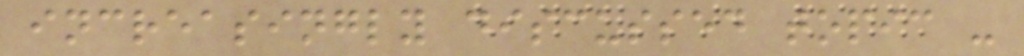increasingly discussed topic -
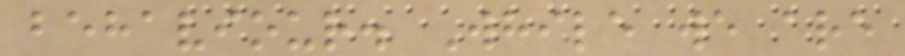behaviour. While we are
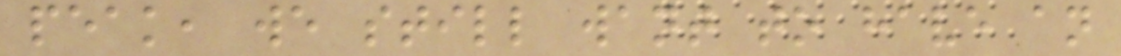peak, we still want to have an
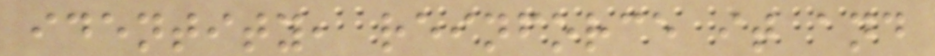identity, reinforce it and
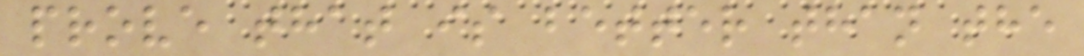prove that is better than the
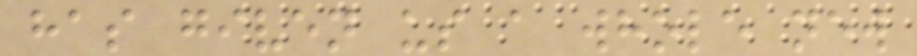has given us a whole new
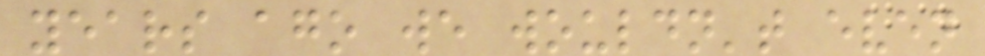years ago we wouldn't even
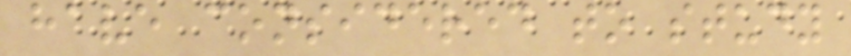have considered to study
